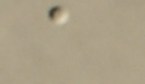a
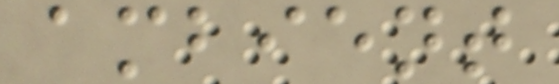ambient
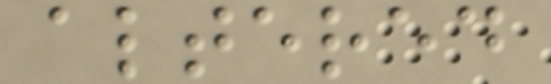altered
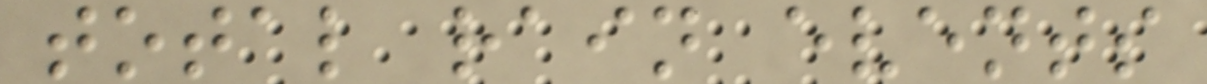total rain events
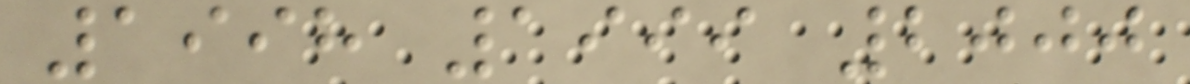1998 1999 2000
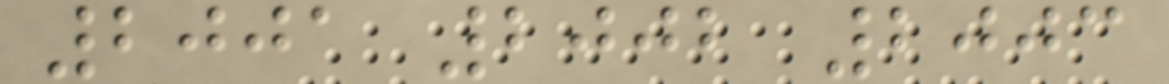2001 2002 2003
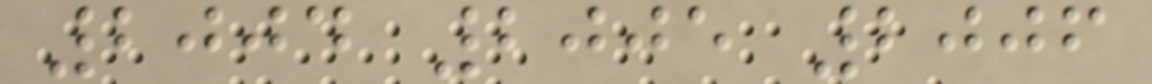2004 2005 2006
